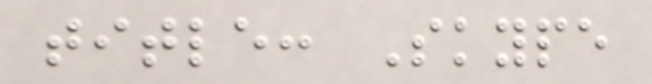title: Skype
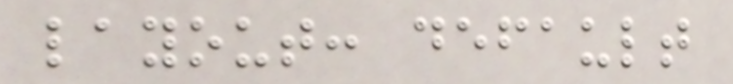layout: default
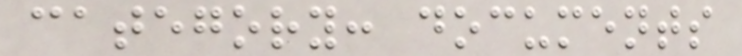category: documents
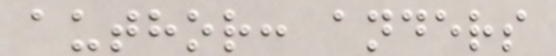author: anders
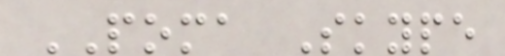POMA Skype
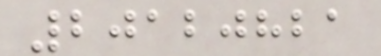20120821
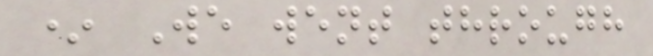* We went through
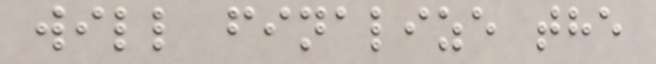will finalize the
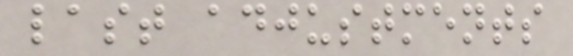last adjustments
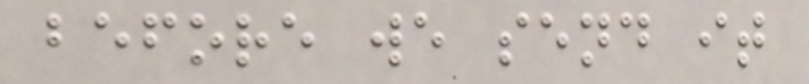before we send it
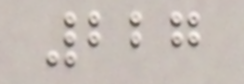227
